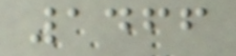1466
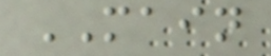MAIN
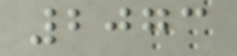2073
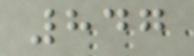847
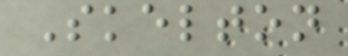Skelton
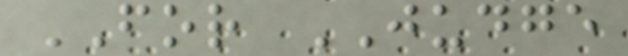FOR JUDGE
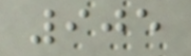905
